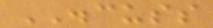DISCUSS
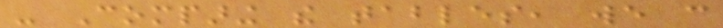- Comparing the tables, we can
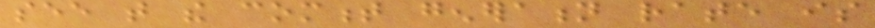see that the comment generation rate is
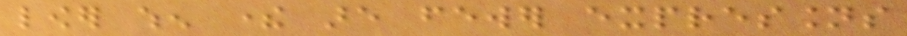lower when there are fewer expressions
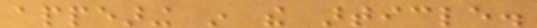appearing in the article.
